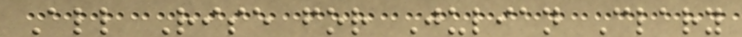All Rise for Julian Clary
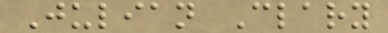Julian Clary
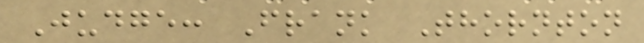Judge: Frank Thornton
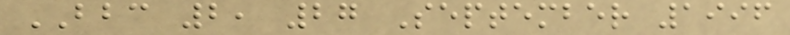BBC 2, 27 September 1996
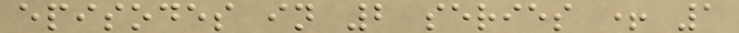episodes in 2 series + 1
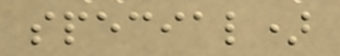special)
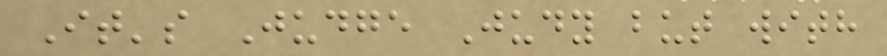It's Judge Judy but with
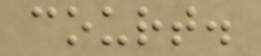court.
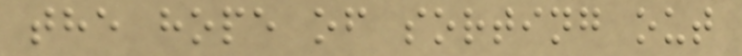the hope of sorting out
